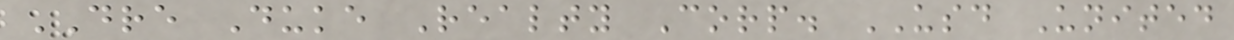DRE Duke Realty Corp. USD United
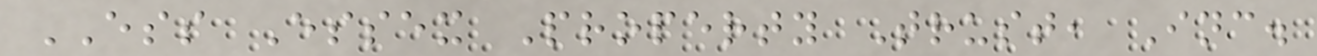ESS Essex Property Trust, Inc.
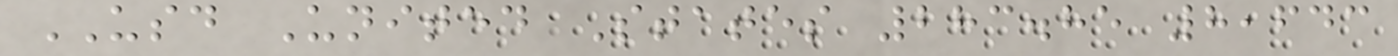USD United States 283.85 8,643
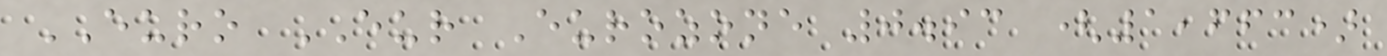EURO EUR Eurozone 0.93 (1,663)
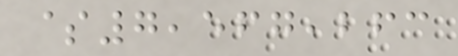$7,567,263
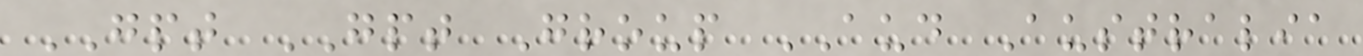GPT GPT Group AUD Australia
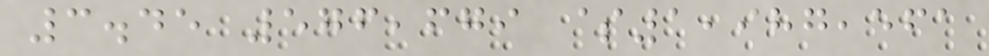3.45 576,679 $1,987,561
